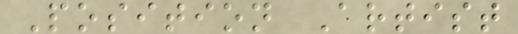Position Artist
